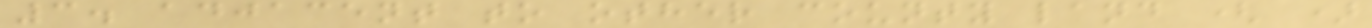3. adjacent to other county land ( )
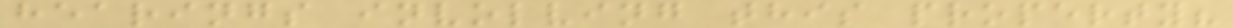hearings involving this property?
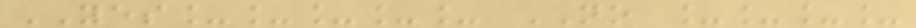YES_____ NO ____
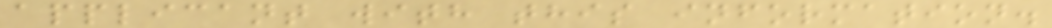applicant with this information.
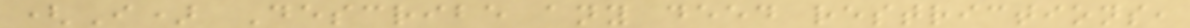(I) Describe any deed restrictions,
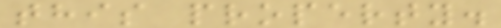this property.
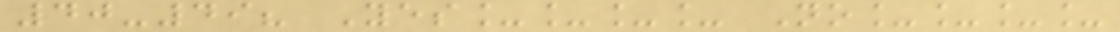40-49? Yes____ No____
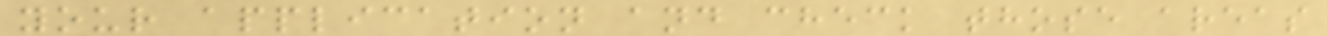your application and check those areas
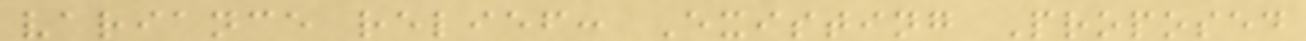variance relief: Existing Proposed
